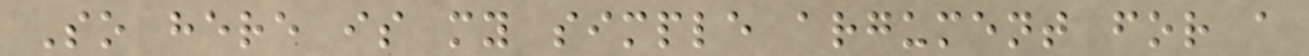So here is my simple argument for a
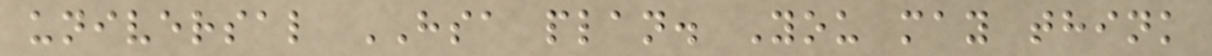universal HSA plan. You may think
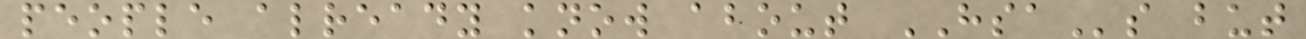people already know about HSAs but
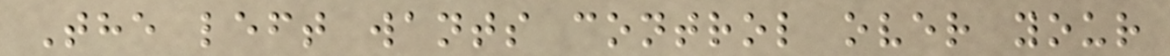The left wants control over your
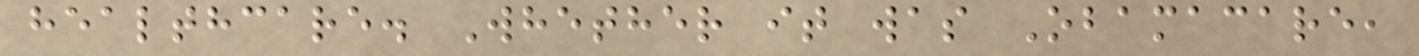healthcare. Whether it was Obamacare,
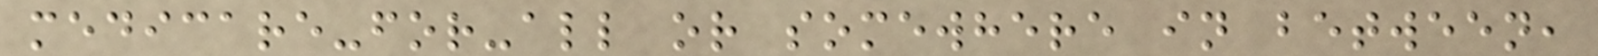medicare-for-all or somewhere in between,
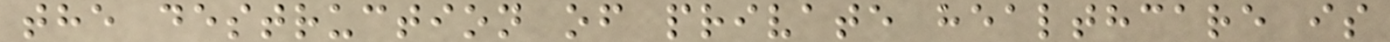the destruction of private healthcare is
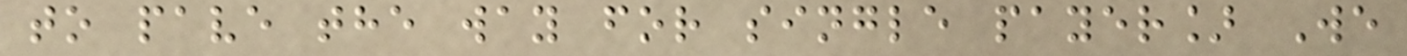to pave the way for single payer] We
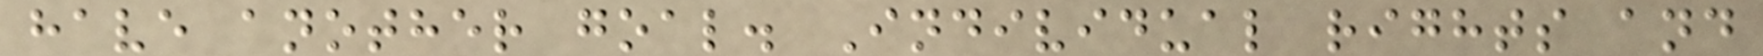have another goal. Individual rights and
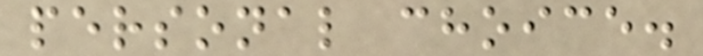personal choice.
